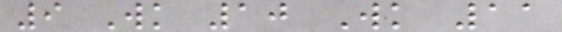9 Wk 10 Wk 11
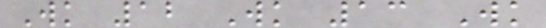Wk 12 Wk 13 Wk
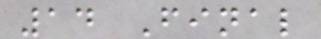14 Final
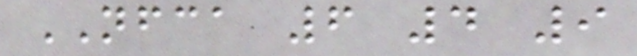NFCA 6 4 9
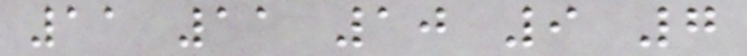11 11 10 9 7
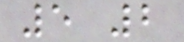5 2
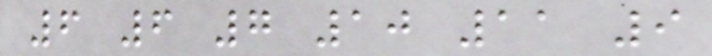6 6 7 10 11 9
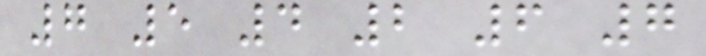7 5 4 2 6 7
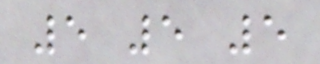5 5 5
